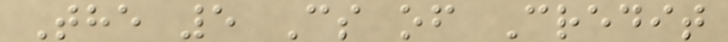The 5 Cs of Credit
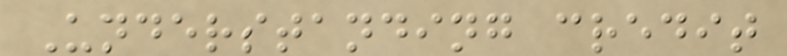Understanding credit
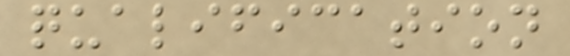qualification
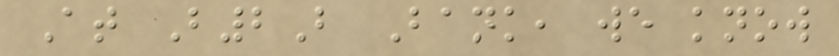At B2B Bank, we know
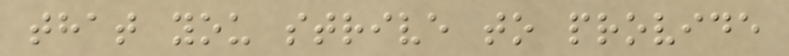that you strive to provide
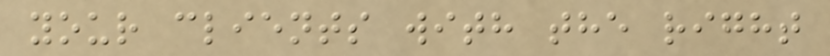your clients with the right
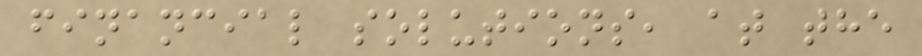financial solutions, at the
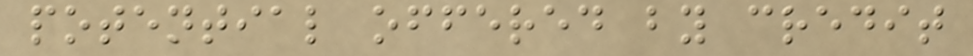potential offered by credit
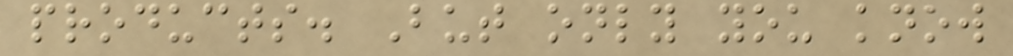products. But only you know
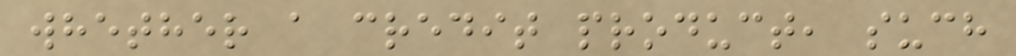whether a credit product, such
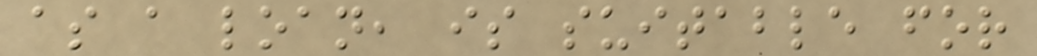as a loan, is suitable for
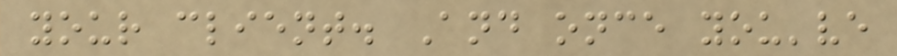your client. And once you've
